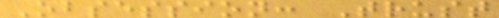Obsession: Trust
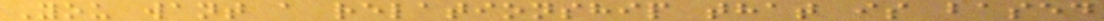You want a relationship that is based
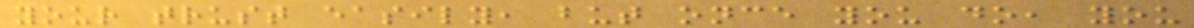your trust easily, but once you do, you
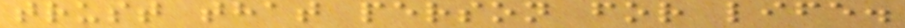trust that person for life.
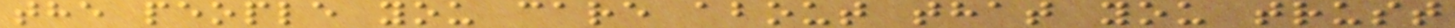the people you care about that you trust
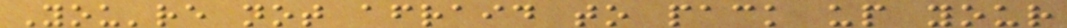You're not afraid to pack up your
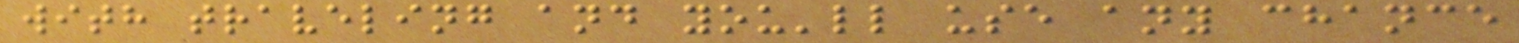with traveling and you'll use any chance
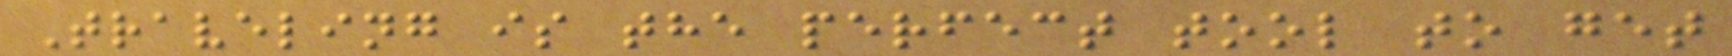Traveling is the perfect tool to get
